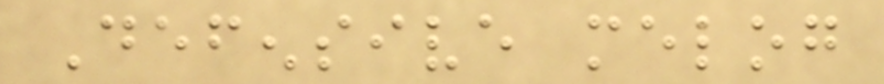Defensive melog
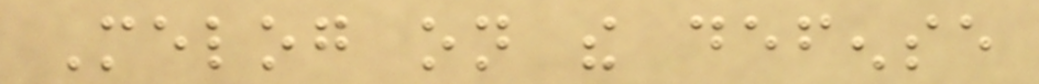Melog on the defense
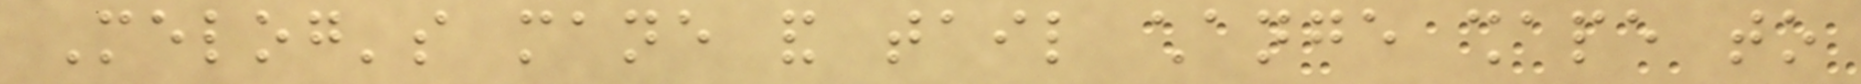Melog's mane and tail change shape to
